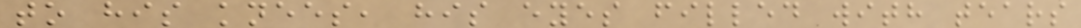to his knees, his eyes filled with tears
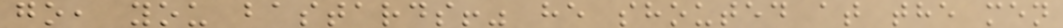go, you bastards!" he shouted at the men
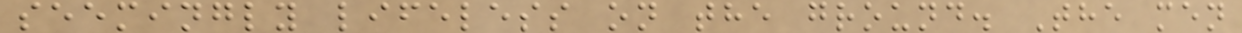seemingly lifeless on the ground. The men
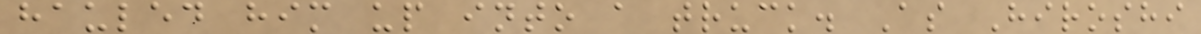hauled him up into a truck. As Hiroshi
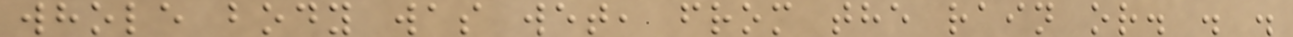whole body was wet, from the rain or. . .
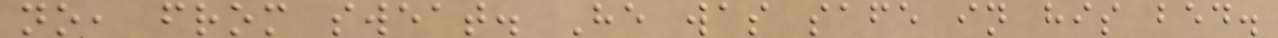no, from sweat. He was safe in his bed.
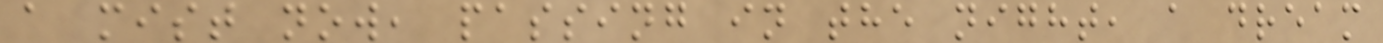a mist now, passing in the night, a dream
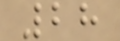28
